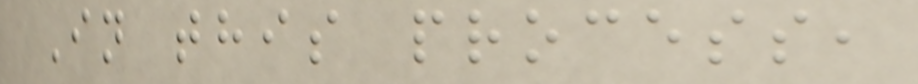In this process,
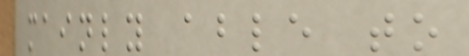mainly able to
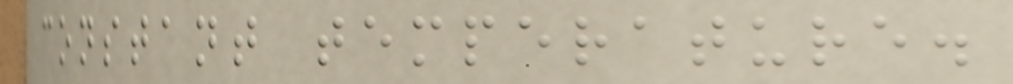constant temperature.
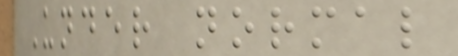Under normal
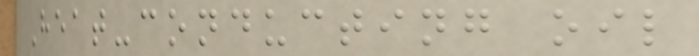Heat-conducting oil
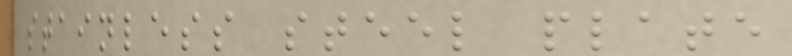stainless steel plate
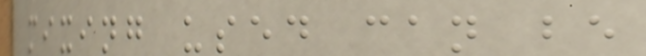mixing used can be
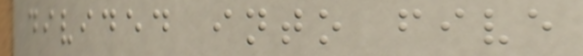divided into five
